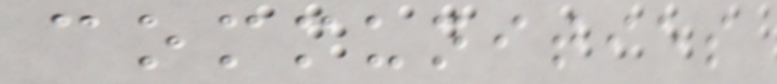communities
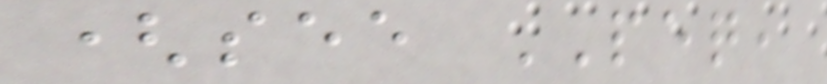(see PEQ,
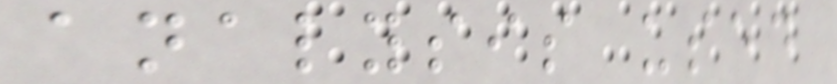analysis used
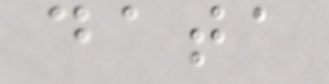data
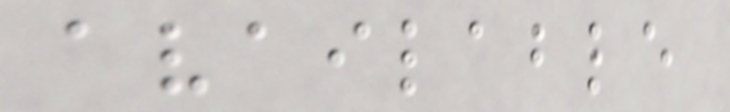available
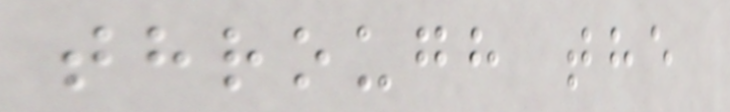through the
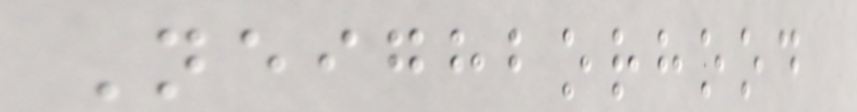Neighborhood
